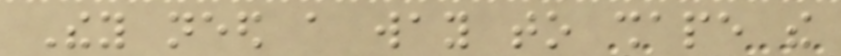They need a way to shape the
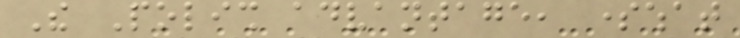The Polish advantage, somewhat
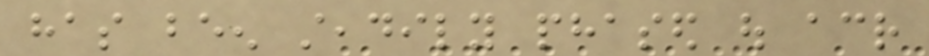has been steadily phased out across
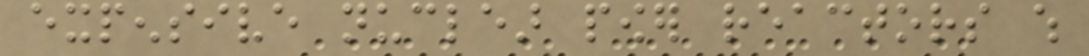expensive nuclear power reactors which
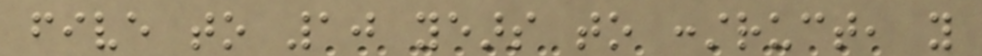five to 10 years to construct, you
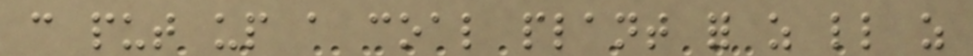can put up a coal plant for as little as
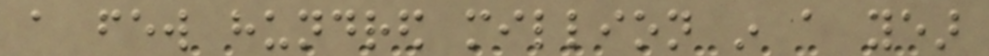a few hundred million in a year
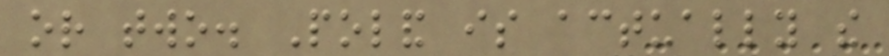or two. Poland is actually the
